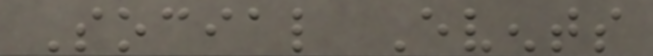Social Events
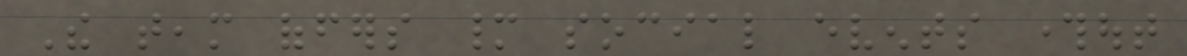The team offers many social events throughout
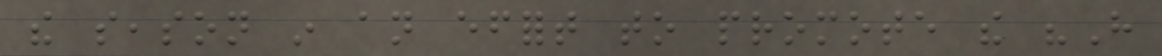the season in an effort to promote the "Have
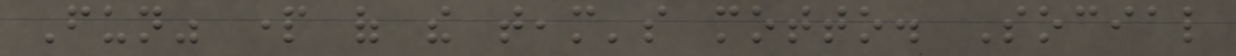Fun" part of the team's motto. Social
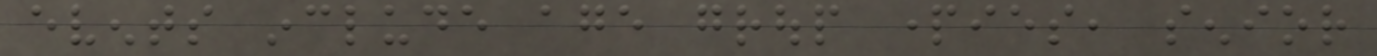events include age group parties, senior
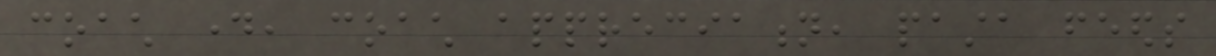coach day, coach appreciation, pasta feeds
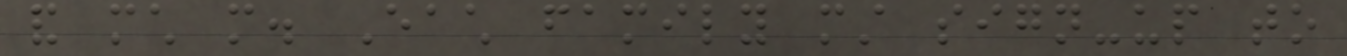and much more. Each family must sign-up to
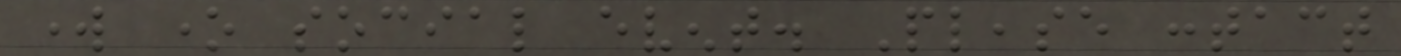work one social event. Please contact
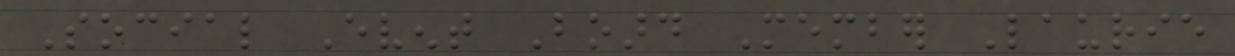Social Event Board Member Laurie
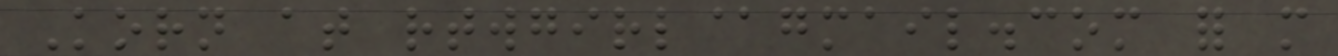Korn at rtwgirl@gmail.com for more
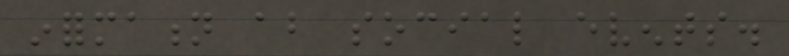information about social events.
